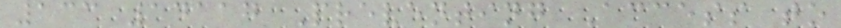133 14117 Preventing Access to
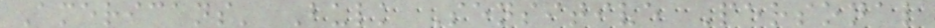Americans' Bulk Sensitive Personal
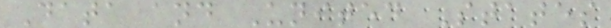Data and United States
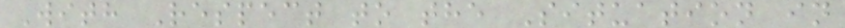With Respect to the Situation in
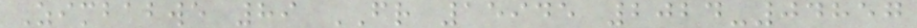Zimbabwe 89 FR 15945 2024-04857
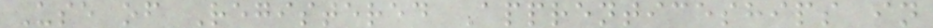Use of Registered Apprenticeships in
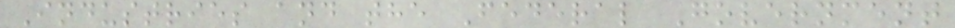Industries and the Federal Government
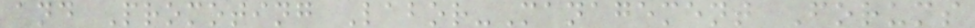and Promoting Labor-Management Forums
